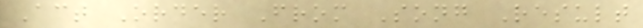Act Order From Song Result
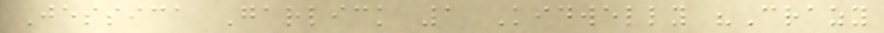Jessica Garlick 1 Kidwelly "Crazy
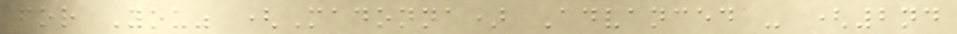for You" (Madonna) Advanced - (2nd
